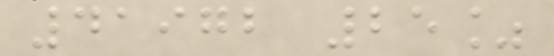41972 25%
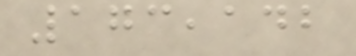173,142
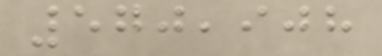570,908
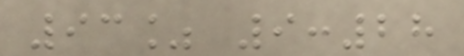93% 9:28
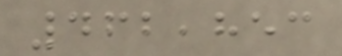462,853
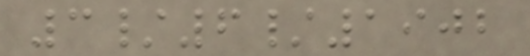3/6/1902
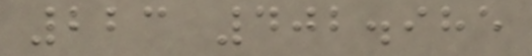223 402.985
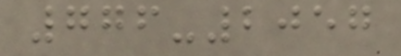776-2057
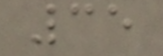35
